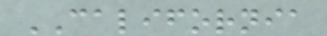CALIFORNIA
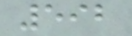592
